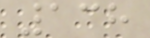138
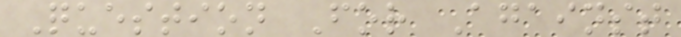Question For Against
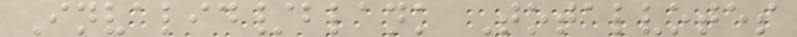Invalid/blank Totalvotes
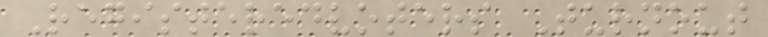Registeredvoters Turnout
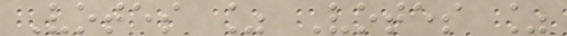Votes % Votes %
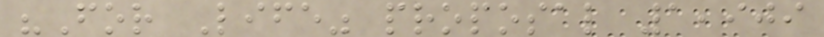"For Life" proposal 1,909
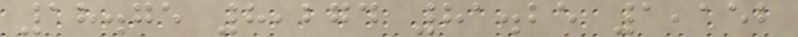18.75 8,274 81.25 1,152
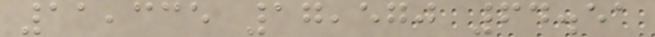11,335 17,570 64.51
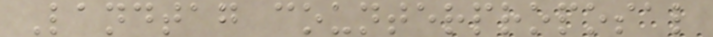Landtag counterproposal
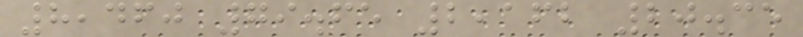8,460 79.65 2,162 20.35
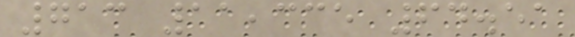713 11,335 64.51
